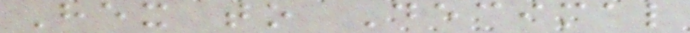Hex to Decimal
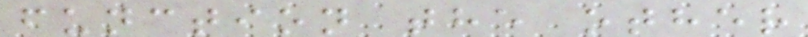function the other
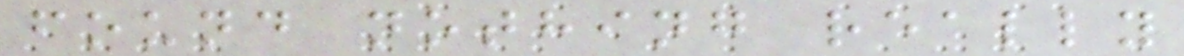found nothing really
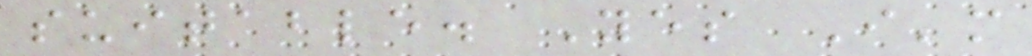suitable. Yes I'm
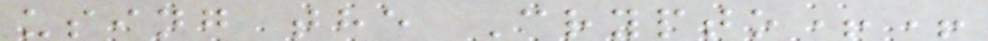using the Crypto++
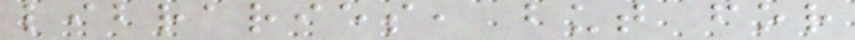libraries, but for
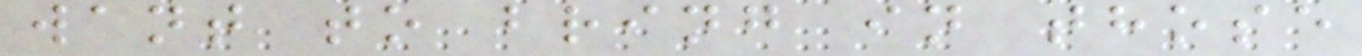want to bring in those
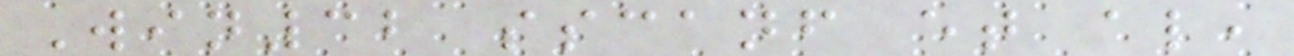Win32 sscanf et al,
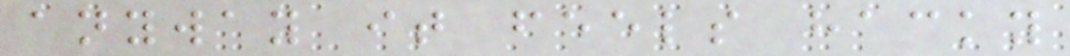anyway it feels hacky
